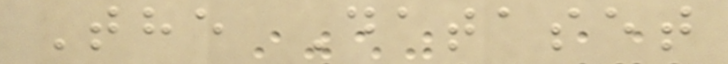The Dataset
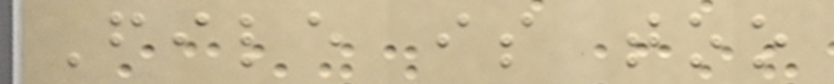File is too
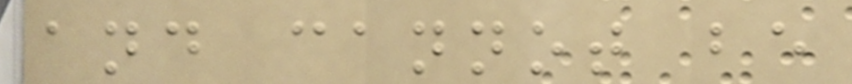and cannot be
